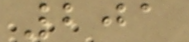201
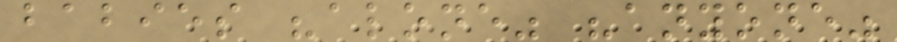babies "alone" "anyone"
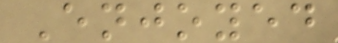Enjoyed
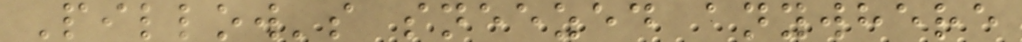Pillow's sneezed anywhere
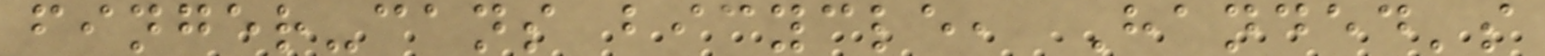finger-cans bicycle, Handed's
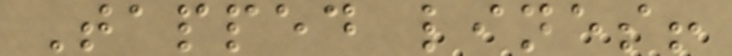Tapped lines!
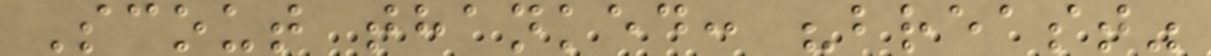Scout thanked: "breast"
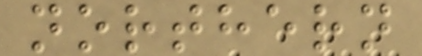northern
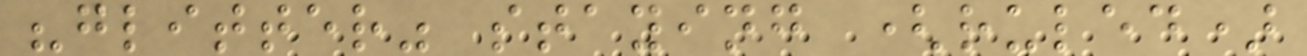"glitter" staying (ruled)
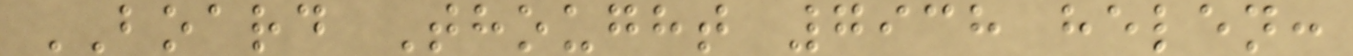BOARD Thought 7938 helen:
